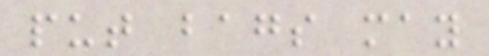put bags may
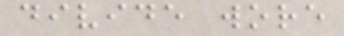divide wore
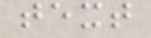text
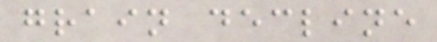grain decline
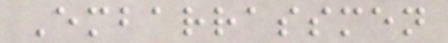Embarrassmen
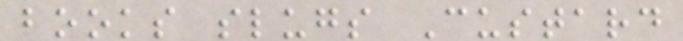books slugs Custard
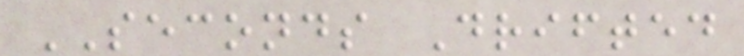SECONDS Drifted
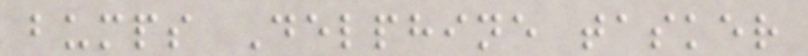bumps Delphine tasker
